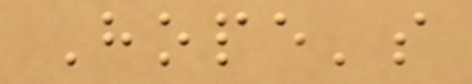Hope's
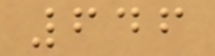646
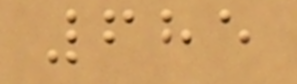685
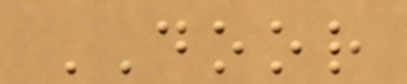DOOR
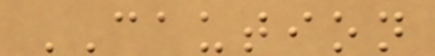CAUTION
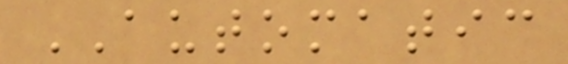AUTOMATIC
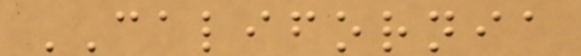CALIFORNIA
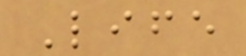Life
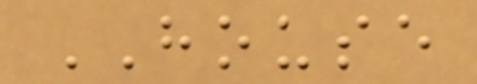HOUSE
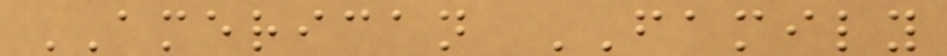AMERICAN FAMILY
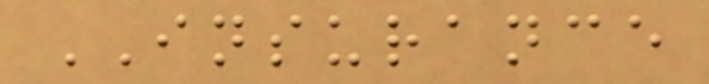INSURANCE
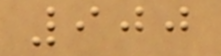900
